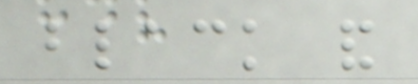black and
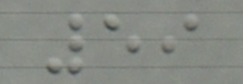59
